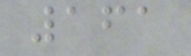161
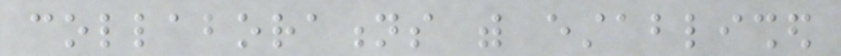collaborations with established
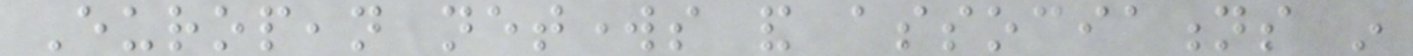European networks and associations in
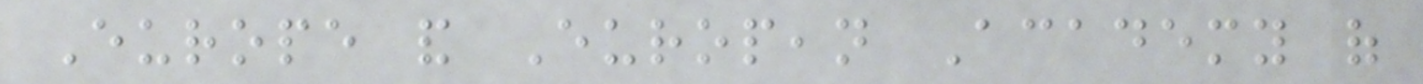Europe and European Academy of
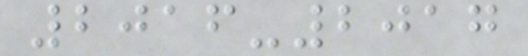2016-2017
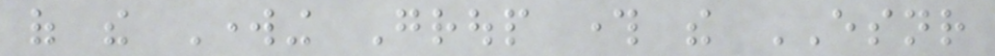of the Working Group through the ESNR
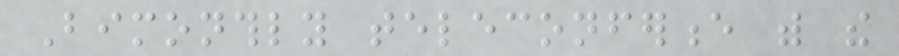Bimonthly teleconference with the
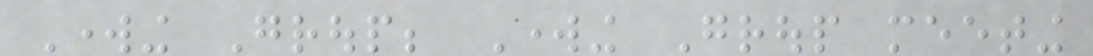Working Group; Working Group meeting
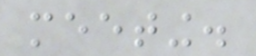meeting.
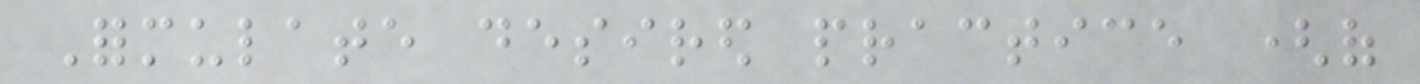Formulate desired practice (of
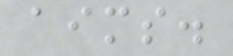aims.
